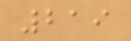219
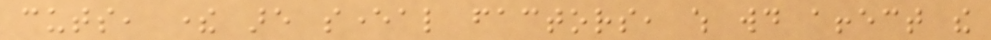cuts, there are several factors, which would affect the
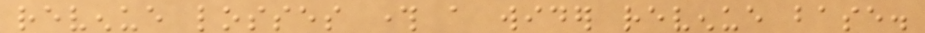revenue losses through a wider revenue base.
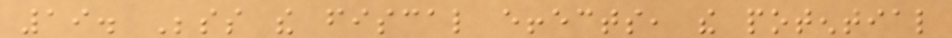19. Besides the fiscal effects, the potential
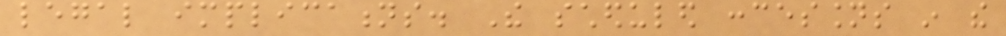legal implications. The scheduled concessions in the
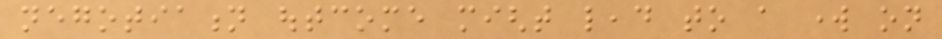negotiation outcome might lead to a work on
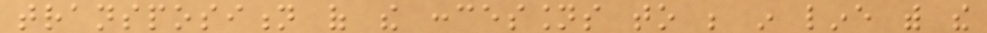transposition of the concessions to be in line with the
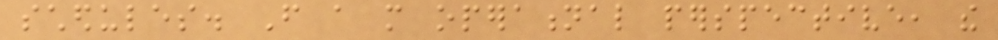schedules. From a more operational perspective, the
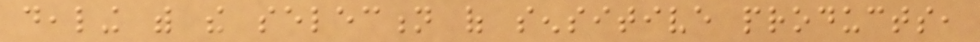dealing with the selection of sensitive products,
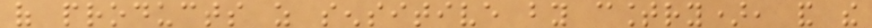of products as sensitive by country), and the
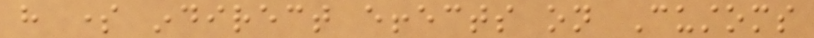have some indirect effects on Customs
